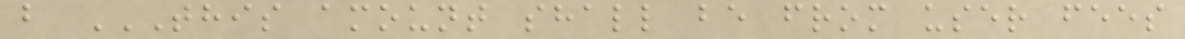b THIS AMOUNT SHALL BE FROM USER FEES
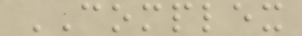COMPLEX
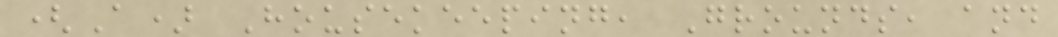(A) Housekeeping, Grounds, and
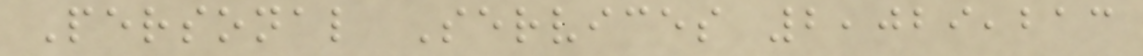Personal Services 2,029,213
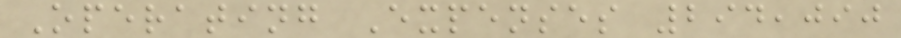Operating Expenses 294,090
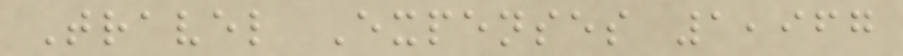Travel Expenses 1,967
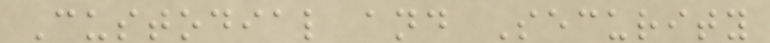Custodial and Security
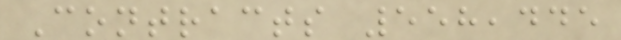Contracts 558,445
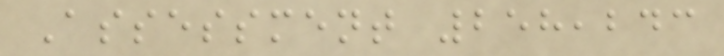Assessment 258,243
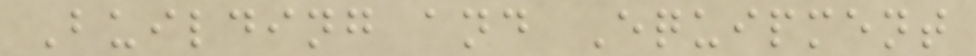Building and Equipment
